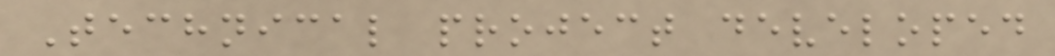Technical project developed
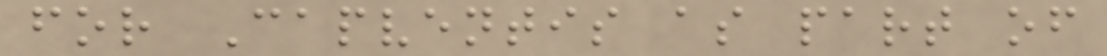for Capventis as part of
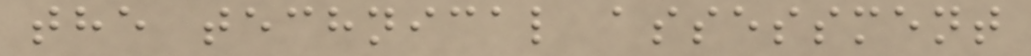the technical assessment
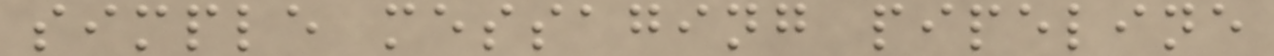simple messaging pipeline
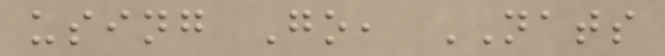using Go, NATS
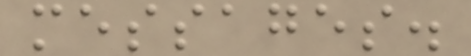messages.
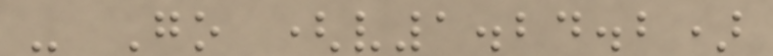- Go (v1.24.2)
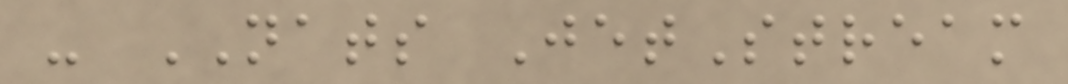- NATS JetStream
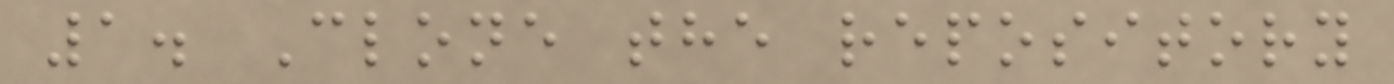1. Clone the repository
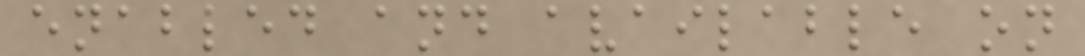enabled and available on
